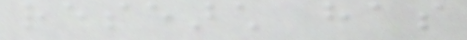research has
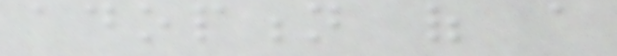adoption of a
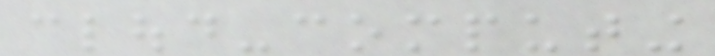cloud-computing
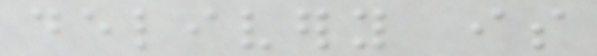delivery is
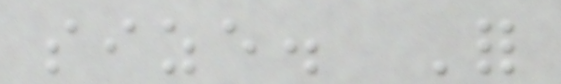size. For
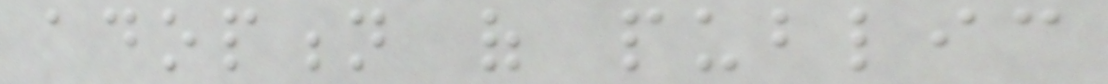adoption of public
